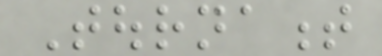Tournament
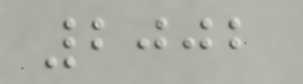2002
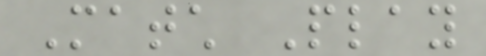Match Play
